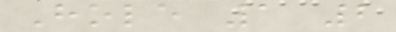Hole 1 2
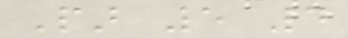Par 5 4
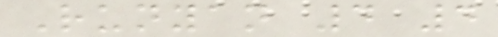Runyan 4 4
